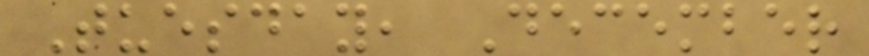Tuesday, December
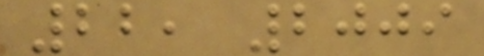22, 2009
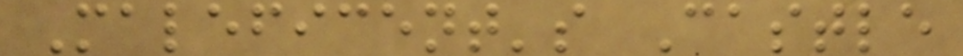Maleficent's Castle
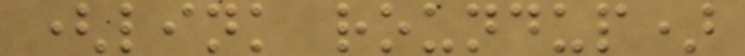(link roundup)
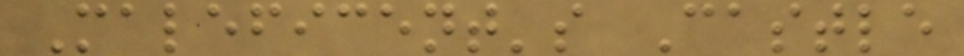Maleficent's Castle
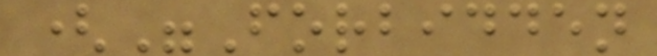("Forbidden
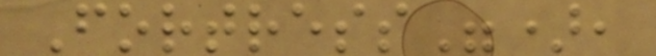Fortress"),
